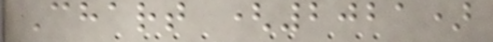Chart (2021)
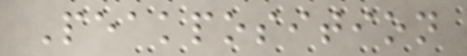Peakposition
